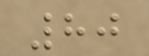80
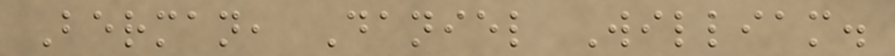Berman, Daniel William.
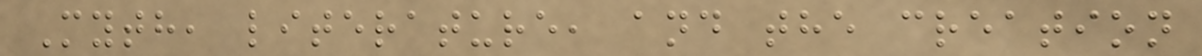Myth, literature, and the creation
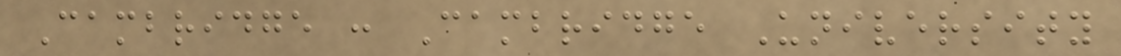Cambridge : Cambridge University
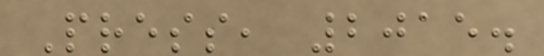Press, 2015.
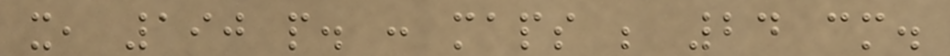x, 190 p. : maps ; 24 cm.
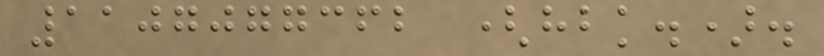1107077362 (hbk.).
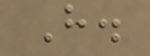H.
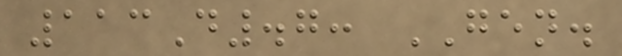113D.7: GEN.
